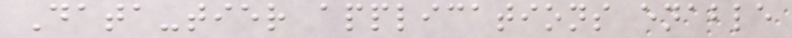Data-tier applications enable
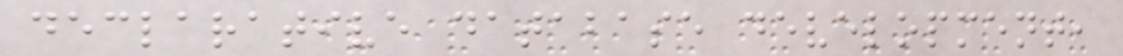declarative database development,
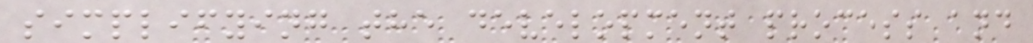simplifying the development process and
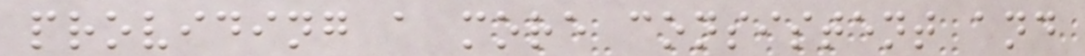providing a more consistent and
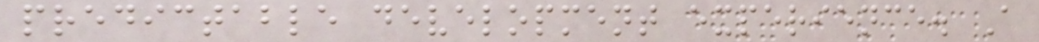predictable development experience. A
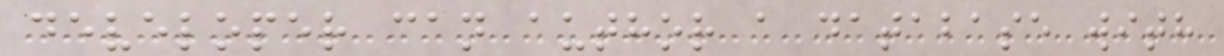developer can author a database with
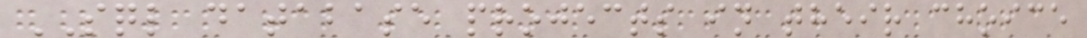SQL database projects in their choice
